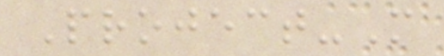Project-M
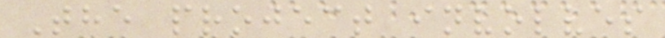The project involves
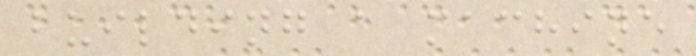building a machine
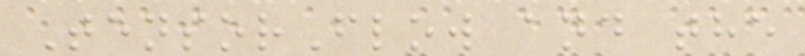TensorFlow and the
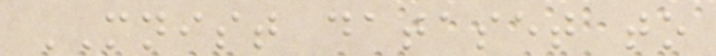MNIST dataset to
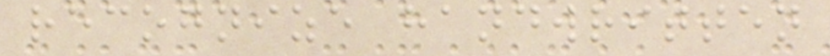recognize handwritten
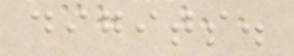digits.
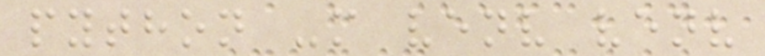python -m venv venv
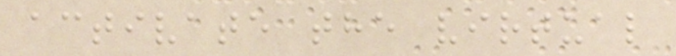activate the virtual
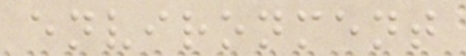environment
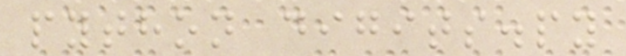python digits.py
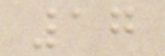17
